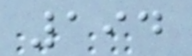194
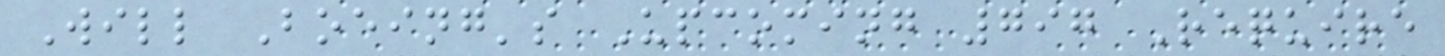Will Boeing's Upcoming 797 Require
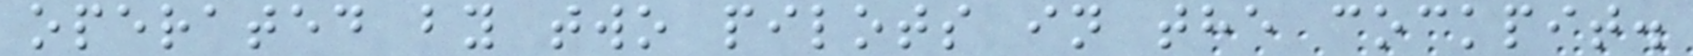operated by two pilots in the cockpit.
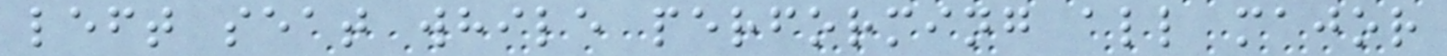left seat while performing all major
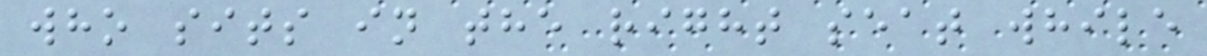who sits in the right seat while
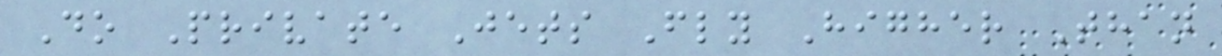Do Private Jets Fly Higher Than
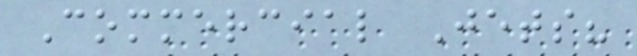Commercial Jets?
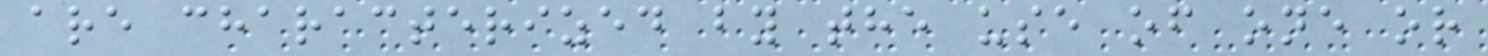are characterized by the use of one or
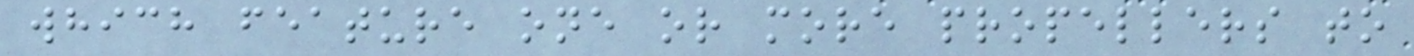which feature one or more propellers to
